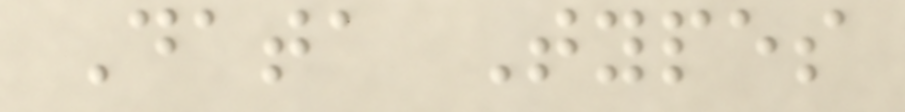Data Types
